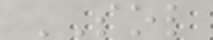SOL
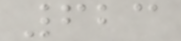623
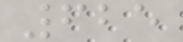625
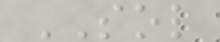SOL
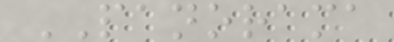PANORAMA
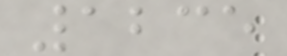1235
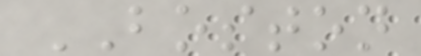BOSTON
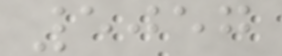5057
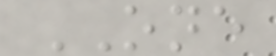ONE
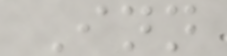Inn
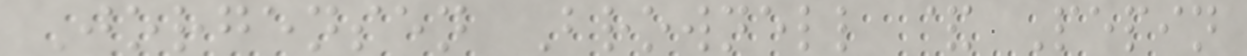Jorgensen Brownell & Pepin
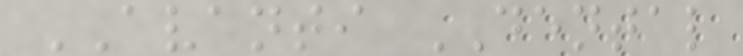AVANTI DENTAL
